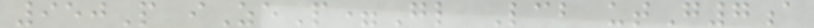950P iZeP=Gl Lcb utG7a
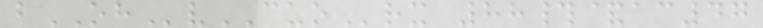bOHvCUOrx 88#&ac47
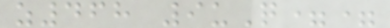z468 9uQ==
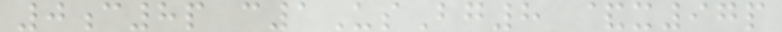0c8p c1UsBg8 &x97p
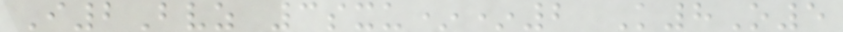I2Bvz 3sxu**2 K8O5
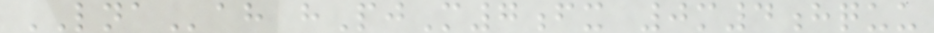LNAah hPjM7fx 0m4hquu
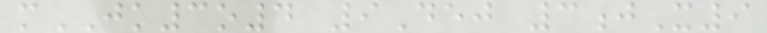mJK3o4 9Dej 3jX9
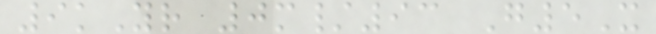9kYr 0m/93 G5X
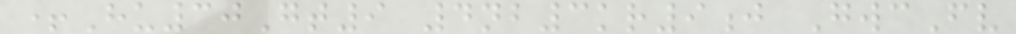+Hu30Gt9 4nb3kr9j GwcFv
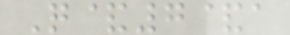Q&7&a
